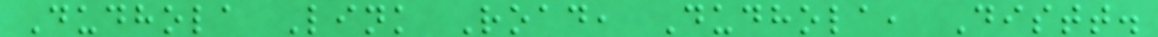Dudhola Link Road, Dudhola, Distt.
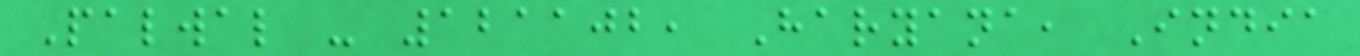Palwal - 121102, Haryana, India
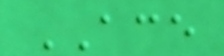ACE
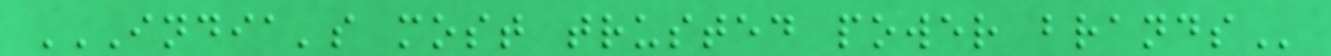INDIA'S MOST TRUSTED POWER BRANDS
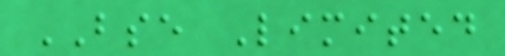BSE Limited
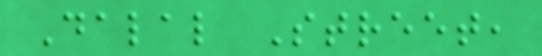Dalal Street,
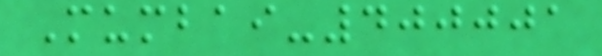Mumbai-400001
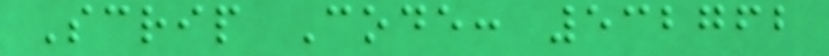Scrip Code: 532762
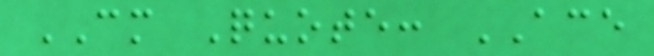CM Quote: ACE
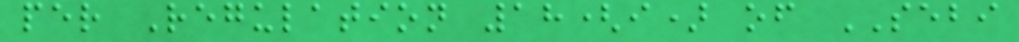per Regulation 18(i) of SEBI
